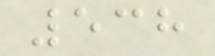538
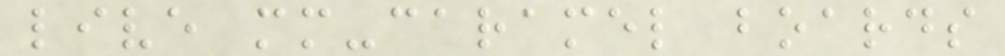live mm-caramel boards
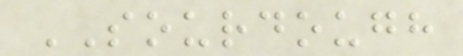SOURDOUGH
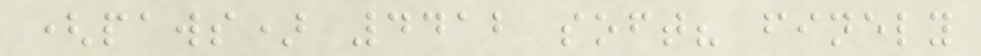(paws) 4412 soft? finely
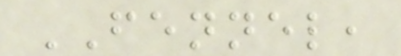FENNEL,
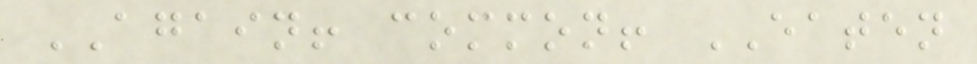AGAIN! common! EATEN
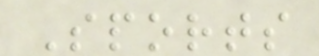Sports
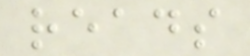reads
